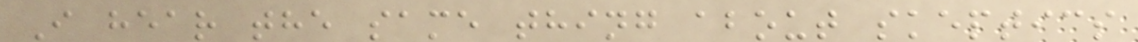I hear the same thing about skeptics
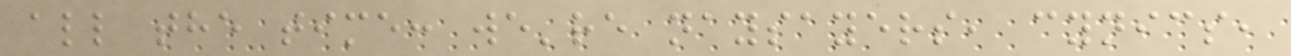all the time: we're naysayers, cynics,
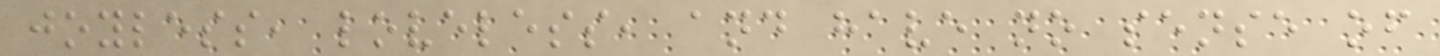joyless, loveless, and have no sense of
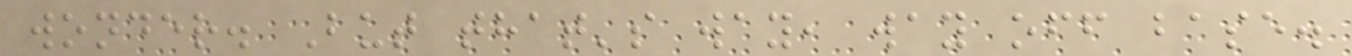wonder. But that's way, way off base.
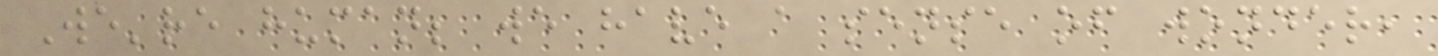We're human; we have a sense of wonder,
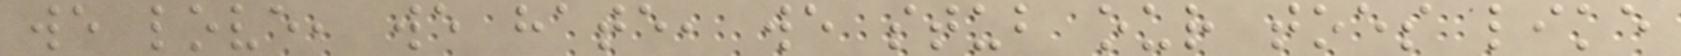we love, we hate, we stub our toes like
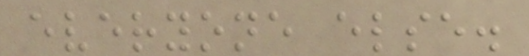everyone else.
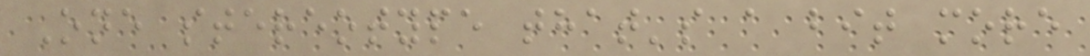One stereotype that's a bit more
